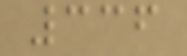336
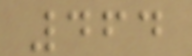464
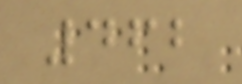462
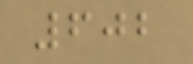602
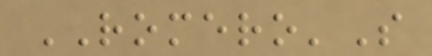ROMERO'S
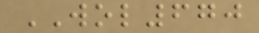WOL670
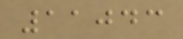11043
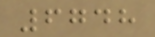6748
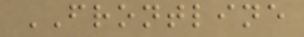FRONTLINE
